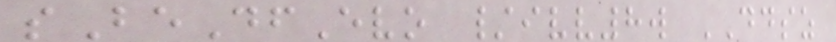sBeDfEvo /ivv8w DDSZ
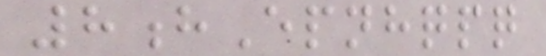8hEpnhqpq
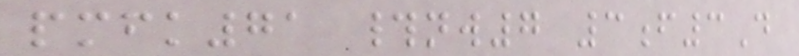pmfk71 #nw7 3f3D
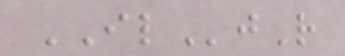ILjR
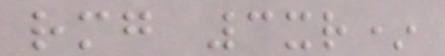rmg 3xr*
